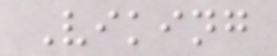Viking
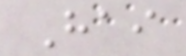Hai
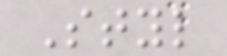Styl
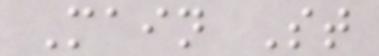Main St
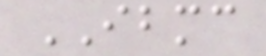IBMC
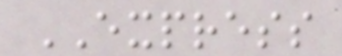EXPRESS
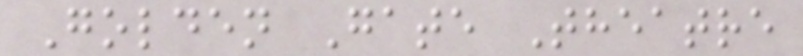Golden Gate Theatre
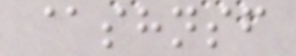@shnsf
